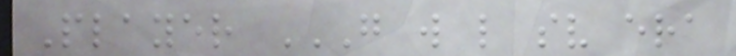Player G W L SV ERA
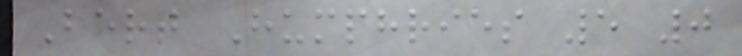Bert Humphries 5 0
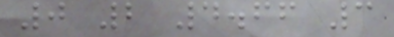0 2 4.66 3
